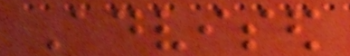Advised
